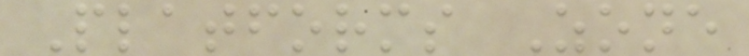Platforms Zone
